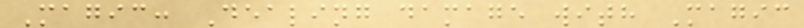Magic: Dealing damage with Magic
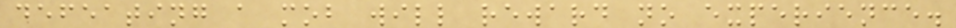defeating a mob will reward no experience.
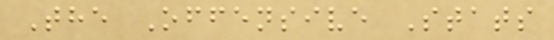The Offensive Stats
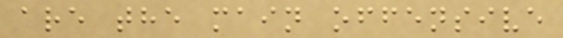are the main offensive
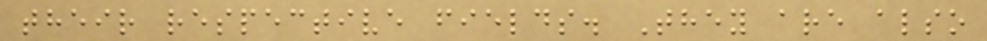their respective fields. They are also
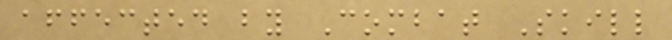affected by Combat Skill
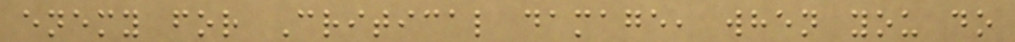enemy for Critical damage, when you do
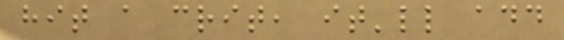hit a crit, it'll add
